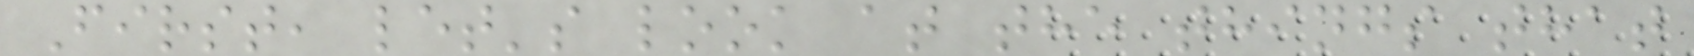First, let's look at the things that
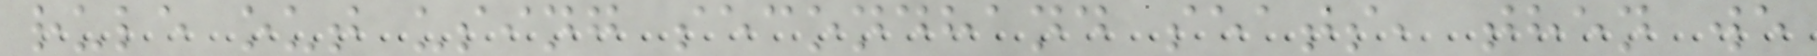rule out using secondhand seats, then we
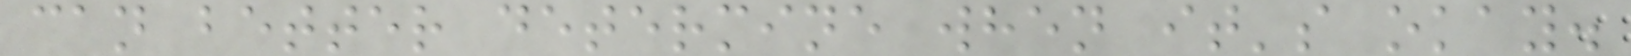can better determine when it's okay.
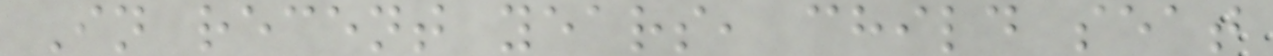In recent years, child seat
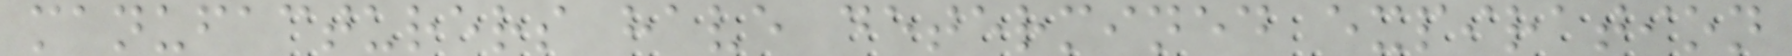manufacturers have determined expiration
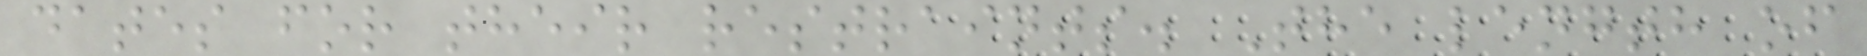dates for their restraints. The length of
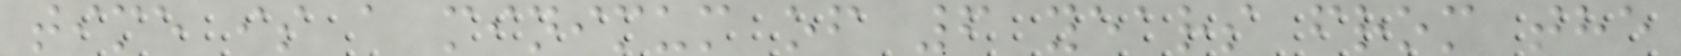time is a minimum of 6 years from the
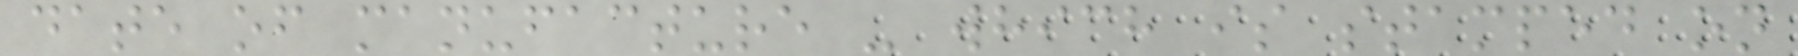date of manufacture - which is stamped on
